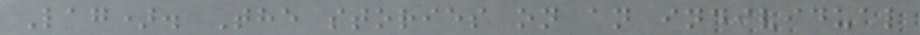Lag). The stories on an individual
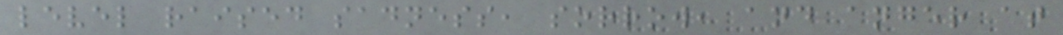level raised sadness, sorrow, and anger at
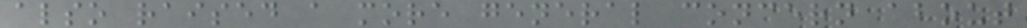also raised a more general concern about
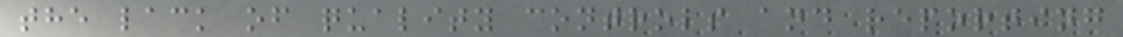the lack of quality controls and reporting
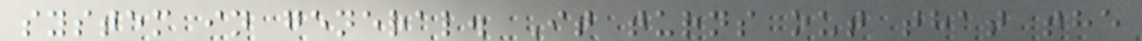system in general. It turns out that the
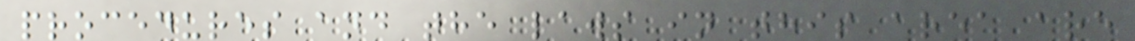procedures and the laws in this area are
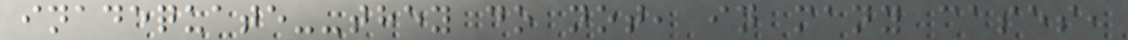inadequate--they do not, in many cases,
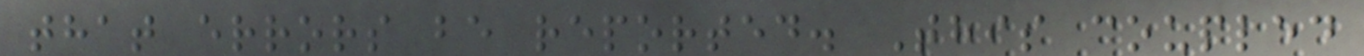that errors be reported. This coupled
